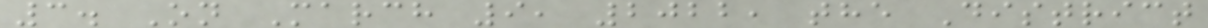3. On March 9, 2022, the District
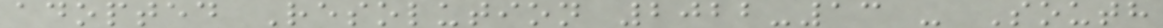adopted Resolution 2022-13 - South
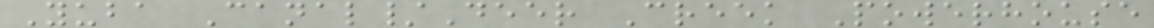Yuba Canal/Deer Creek Powerhouse
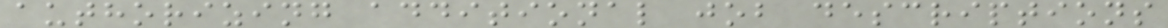authorizing additional job descriptions
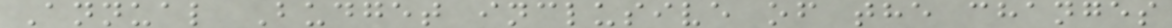Annual Budget inclusive of the changes
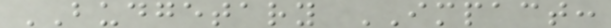BUDGETARY IMPACT:
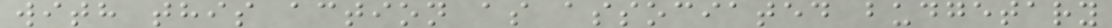with this action as associated budgetary
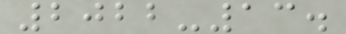2022-13.
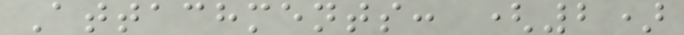Attachments: (2)
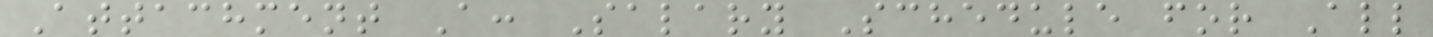Attachment A: Salary Schedule for All
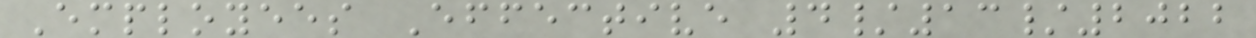Employees Effective 4/13/2022
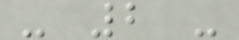- 2 -
